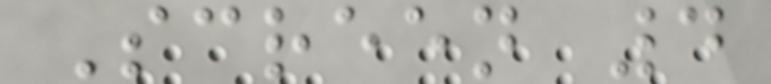Screen 4
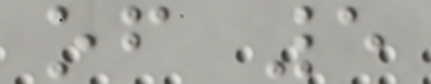of 5
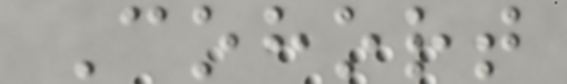Cohort
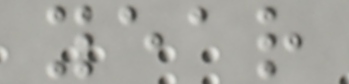year
